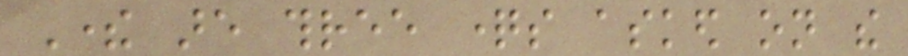There are three questions asked on the
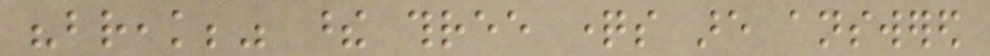"break;" these three questions are answered
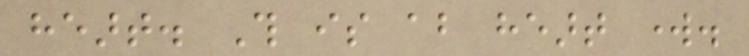heart. This is about heart work.
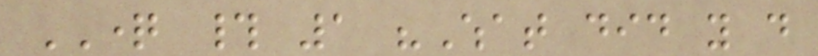QUESTION # 1 "What did you do
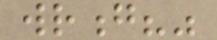wrong?"
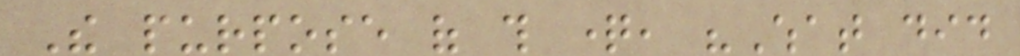The purpose of this question, "What did
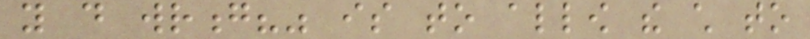you do wrong?" is to allow the child to
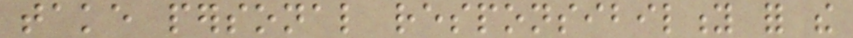take personal responsibility for the
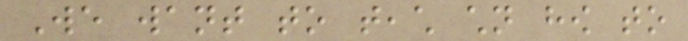We want to teach children how to
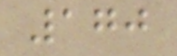170
